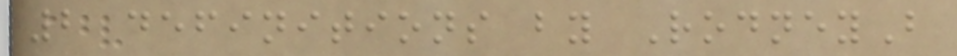2 definitions by RodneyB
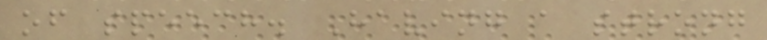of speech. Having a strong
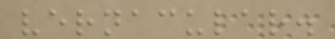vernacular.
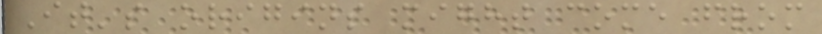It's origins might come from
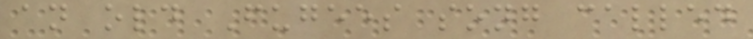an old Fugees song called
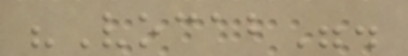"Vocab".
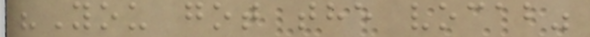"You got the vocab"
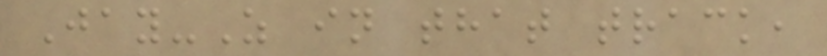Jay-Z in that track,
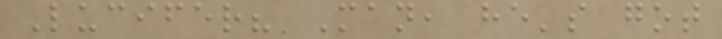Lucifer? Man, he's got
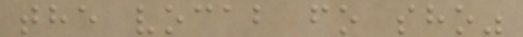the vocab fo sho"
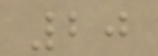20
